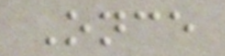Once
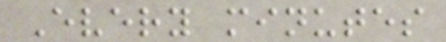Every minutes
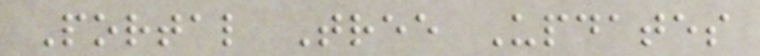Portal Tree Updates
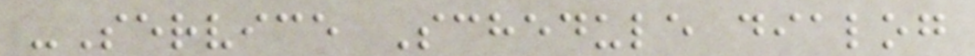-Service Schedule dialog
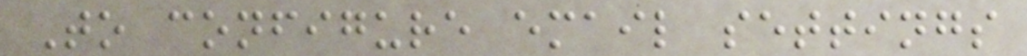To configure email settings
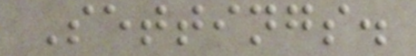Settings.
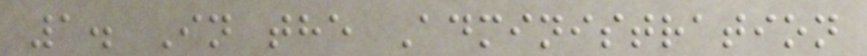1. In the Administration
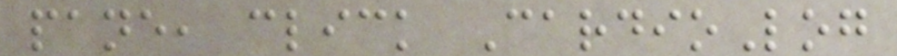pane, click CardioLog
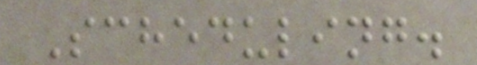Scheduling.
